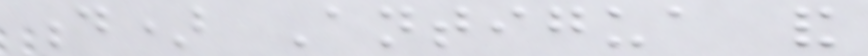d) Antigua and
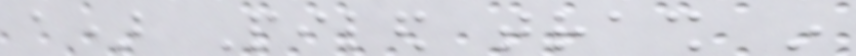a) Piled trash in
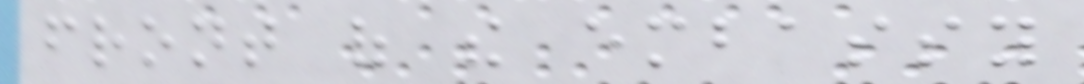front of the embassy
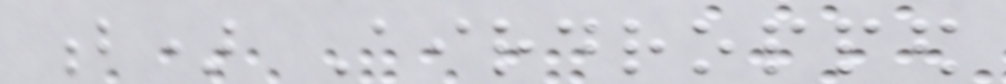b) Airdropped
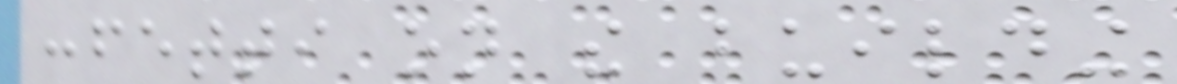confetti on the building
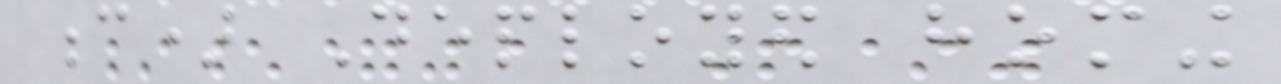c) Deployed homing
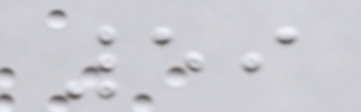59
